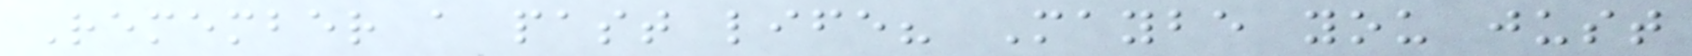Remember a past life? Maybe you just
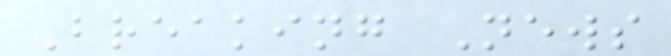Breaking News
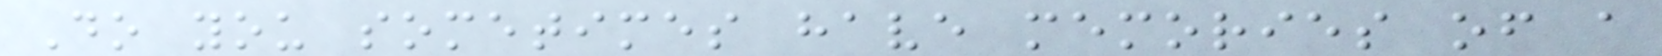Do you sometimes have memories of a
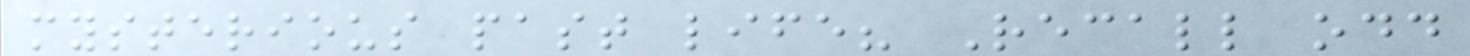mysterious past life? Recall odd
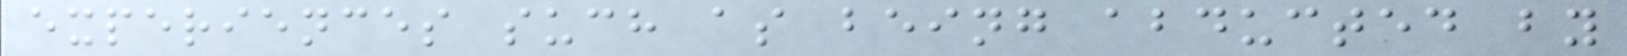experiences such as being abducted by
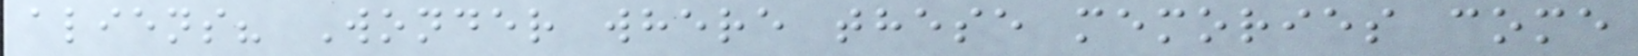aliens? Wonder where these memories come
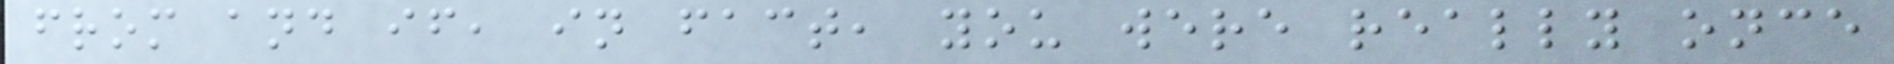from and if, in fact, you were really once
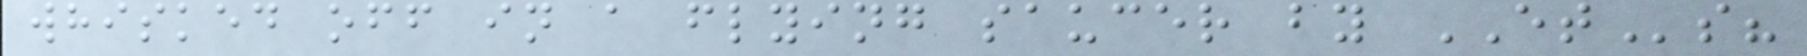whisked off in a flying saucer by ETs?
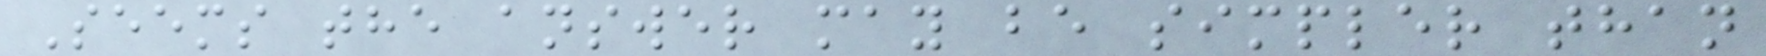Seems the answer may be simpler than
